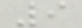9
